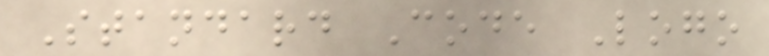Standard Code Logo
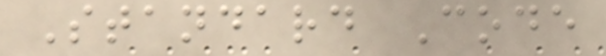Standard Code
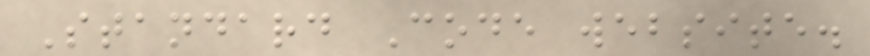Standard Code website.
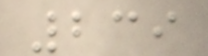239
